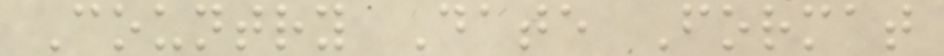Country Date Format
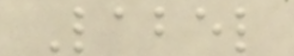Label
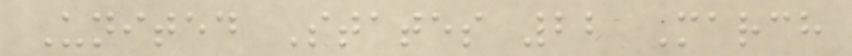United States 22 March
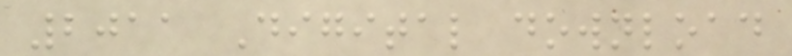2011 Digital download
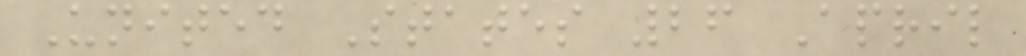United States 26 April
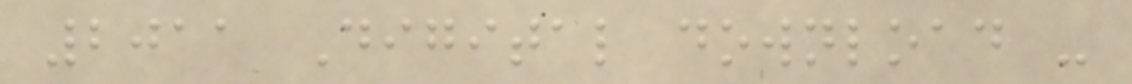2011 Digital download -
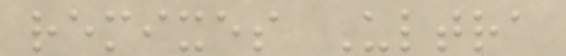remixes Ultra
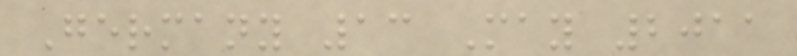Germany 13 May 2011
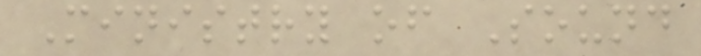Ministry of Sound
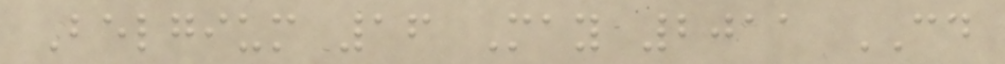Belgium 16 May 2011 CD
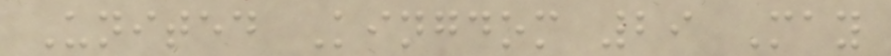United Kingdom 29 May
